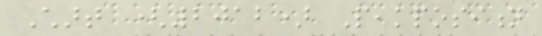Chart (2012) Peakposition
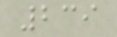239
